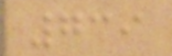739
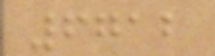6712
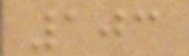103
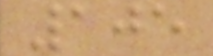105
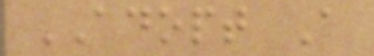ADOPT A
